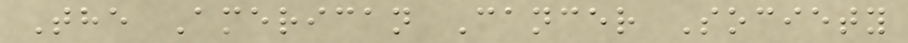The American Cancer Society
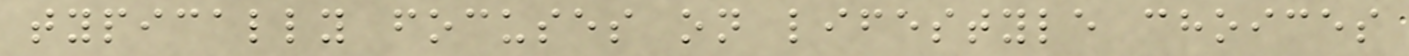typically focuses on lifestyle choices
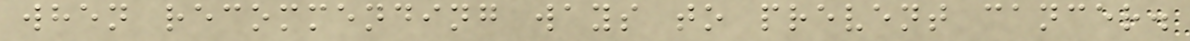when recommending ways to prevent cancer.
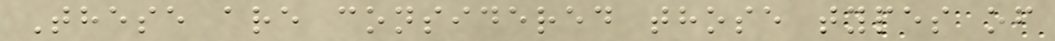These are considered those types of
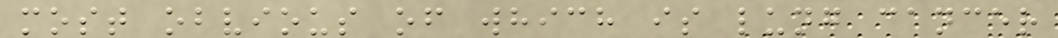most obvious of which is lung cancer
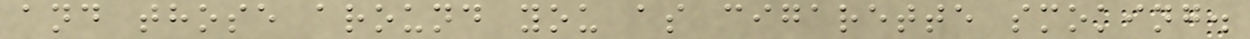and those around you as cigarette smoking.
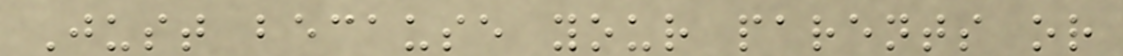Just because your parents or
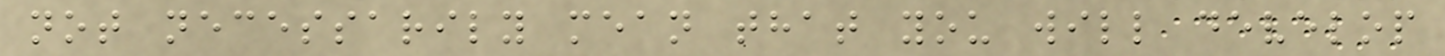not necessarily mean that you will develop
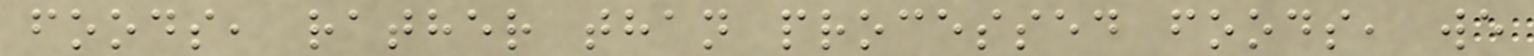foods, rather than processed foods, we
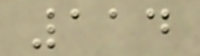114
